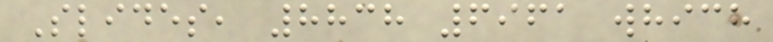Slides, 8838 6961 which
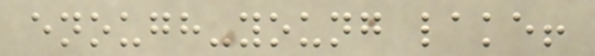enough-young lake!
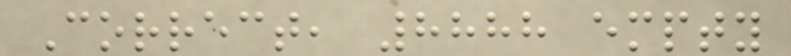Correct, 8888 empty
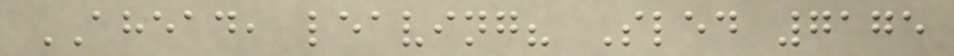AHEAD, leaving? Sled 7175
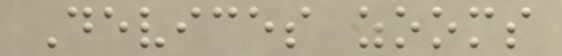Devices zooms
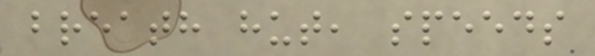breath hut, speeds
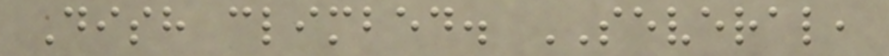Dish climbed. SEVERAL,
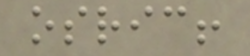osric!
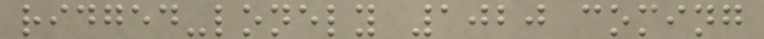ridged-lonely 1020 coming
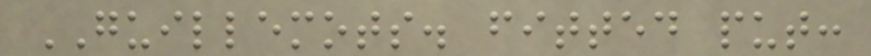GUILLEMOTS. fitted put:
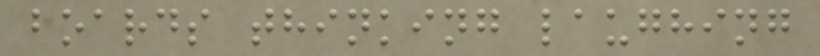boards thinking laughing
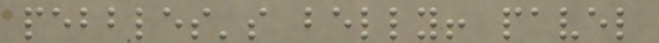pebbles's belly! pavel
